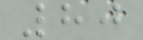80
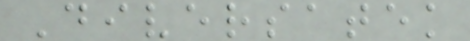Diversatek
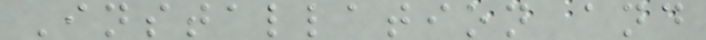Installation and
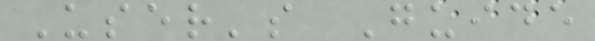User's Guide
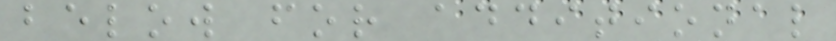below for additional
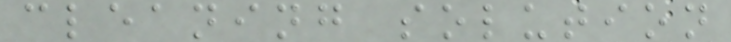cleaning solution
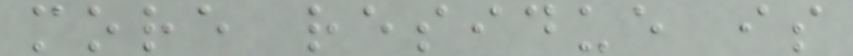more residue is
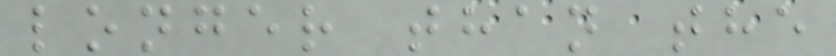longer than the
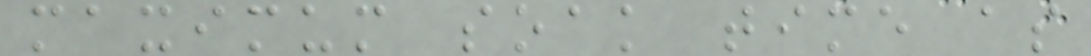maximum soak time as
